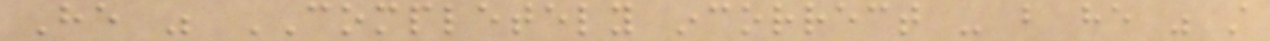He was COMPLETELY incorrect - but he was still
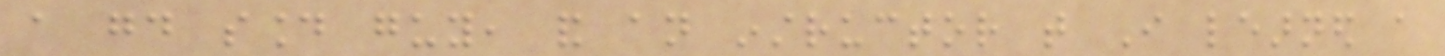a good sound guy, and an instructor that I learned a
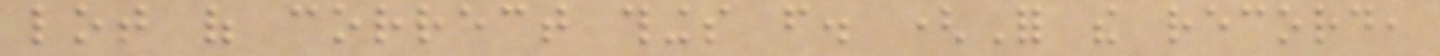lot of correct things from. (For the record,
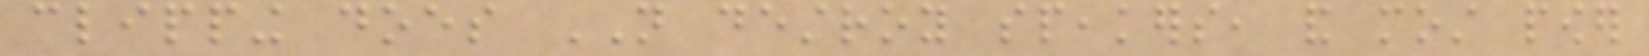clipping does NOT destroy speakers, and most power
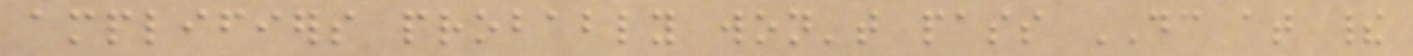amplifiers probably won't pass DC at their
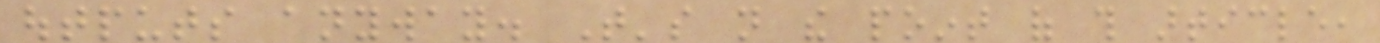outputs anyway. That's not the point of this article,
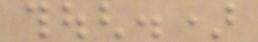though.)
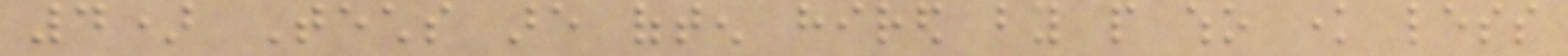4) Techs are often hired by people who know less
